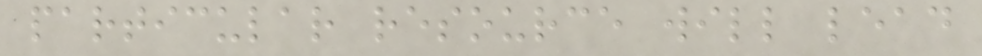particular resource will lead
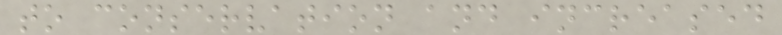to conservation and increased
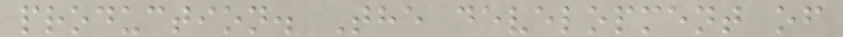production. The development of
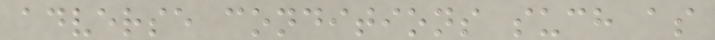adverse conditions such as
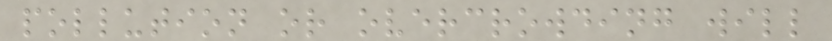pollution or overcrowding will
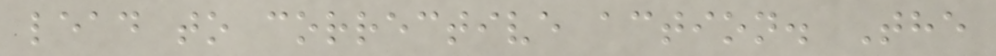lead to corrective action. The
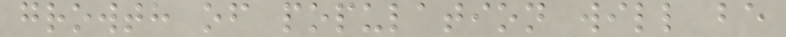growth of population will be
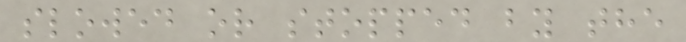slowed or stopped by the
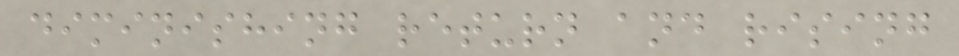diminishing return and rising
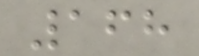168
